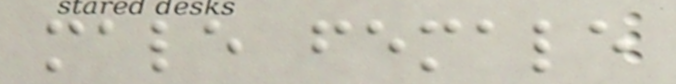male female
